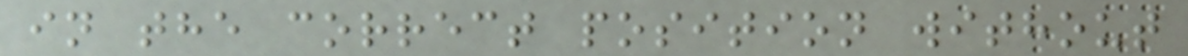in the correct position without
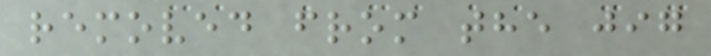removed from the jig
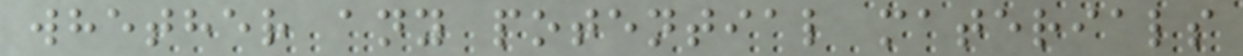whether any potential materials
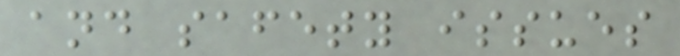and safety issues
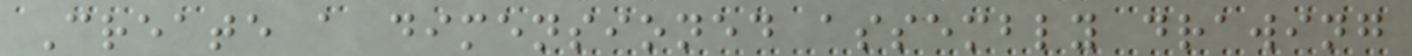Create a dimensioned assembly drawing
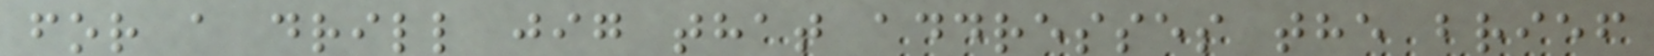for a drill jig that addresses the brief
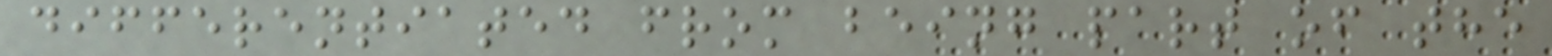differentiated from being part of the
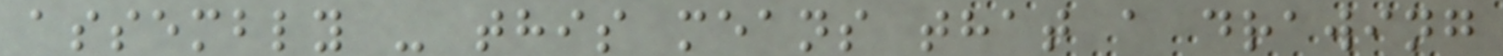assembly - this means that a drawing
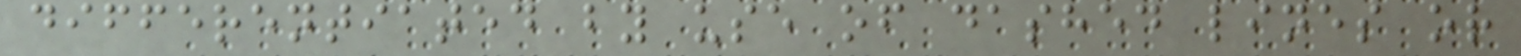differentiated by use of dashed lines or
